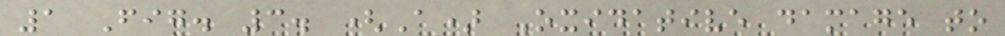1 Fig. 3. (A) Oxidative damage to
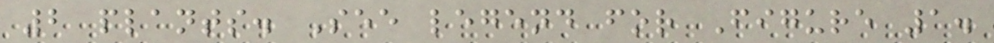2 plants. See legend for Figure 1.
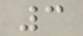3
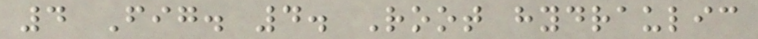4 Fig. 4. Root hydraulic
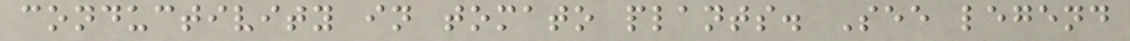conductivity in tomato plants. See legend
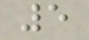5
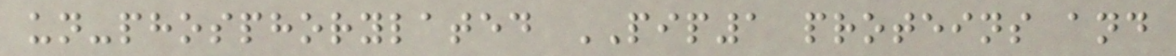un-phosphorylated PIP1 proteins and
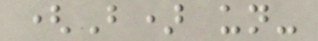(B) un-
